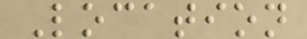Location
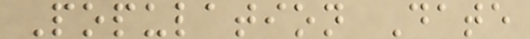Population Date
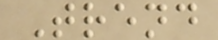Trend
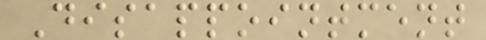Disappointment
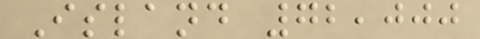Island 72,000
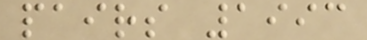pairs 1993
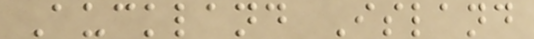Auckland Island
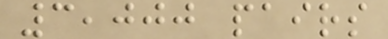3,000 pairs
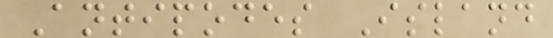Antipodes Island
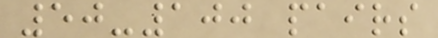50-100 pairs
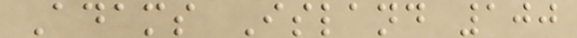Adams Island 100
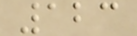123
